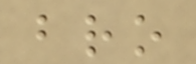bro
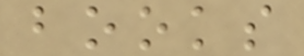books
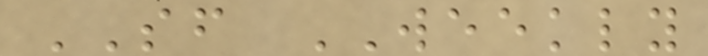SF WEEKLY
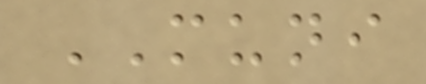MUNI
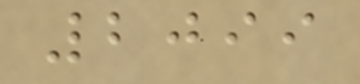2099
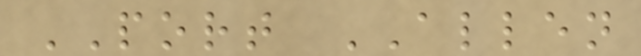PORT ALLEN
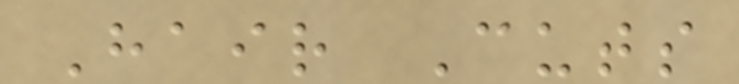Hair Cuts
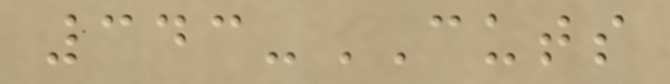343-CUTS
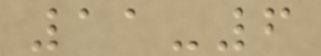11-6
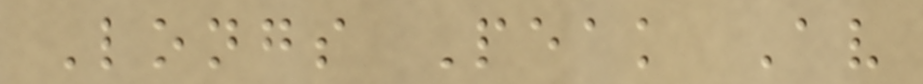Longs Peak Av
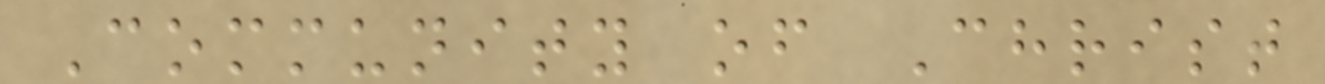Community of Christ
